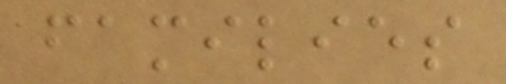families
